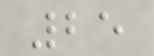25
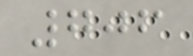706
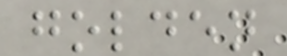golden
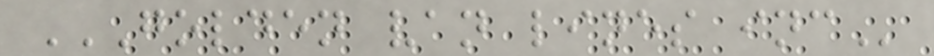GOLDEN VAN LINES INC
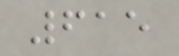615
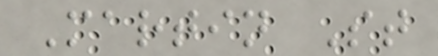Martin St
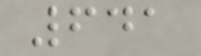641
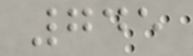745
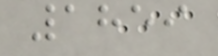1859
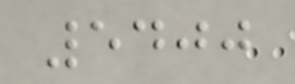5400
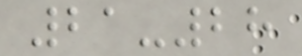21-28
